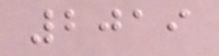2019
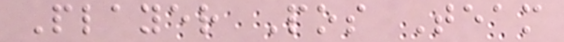Player Pos Team
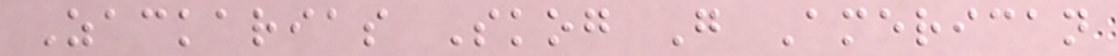Zackarias Skog G American
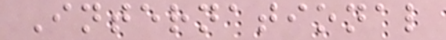International
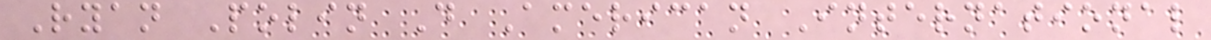Ryan Polin D American International
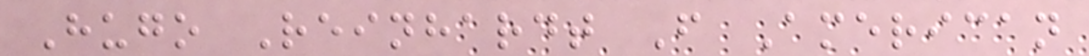Hugo Reinhardt F American
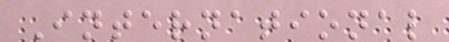International
